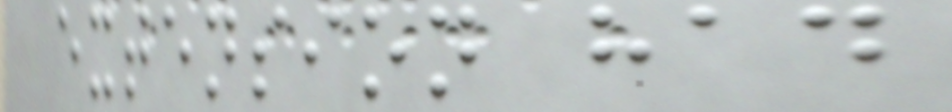extension had
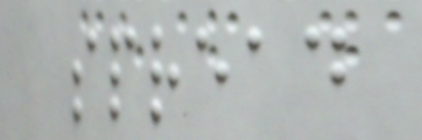spread
